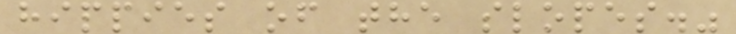hippies of the slopes."
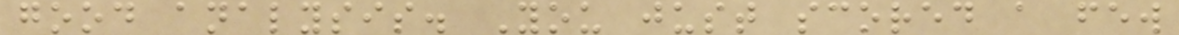good analysis. You just scored a few
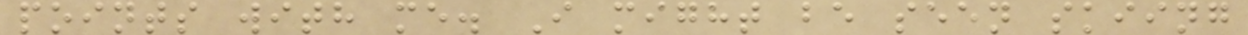points with me. I might be seen skiing
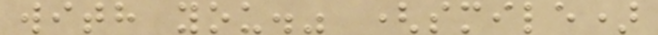with you." (smile)
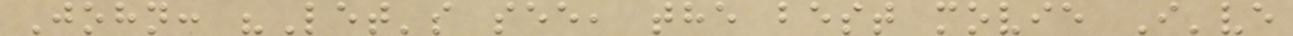John: "Let's see, the best movie I've
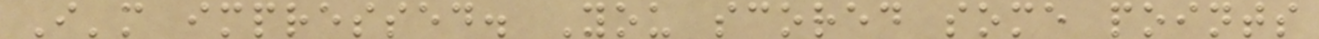I'm impressed. You scored some points
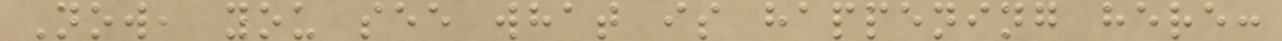Now, you see what is happening here:
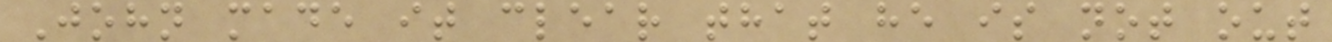John made it clear that he is not out
